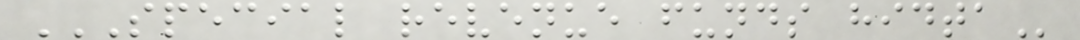SPECIAL REVENUE FUNDS HIDTA
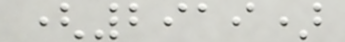(2919)
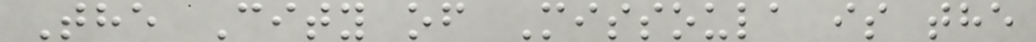The City of Missoula is the
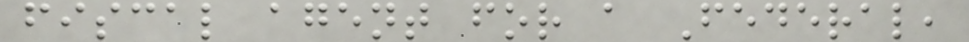fiscal agent for a Federal,
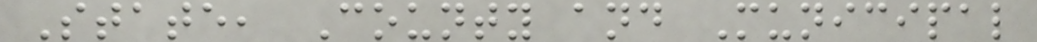State, County and Municipal
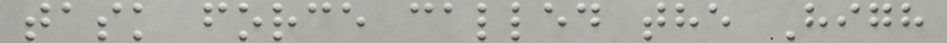task force called the High
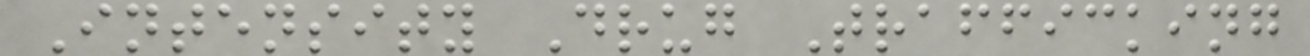Intensity Drug Trafficking
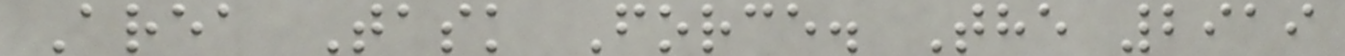Area Task Force. The 2919
